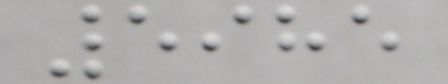5985
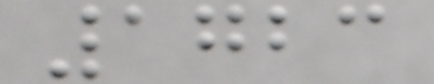1723
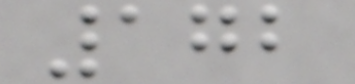172
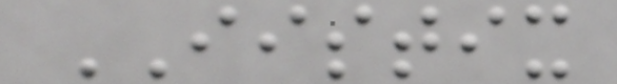IISTIX
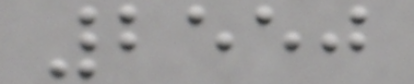2550
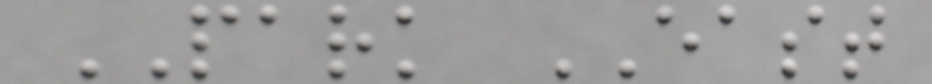PARK EAST
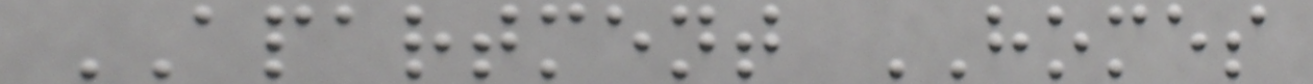APARTMENT HOMES
